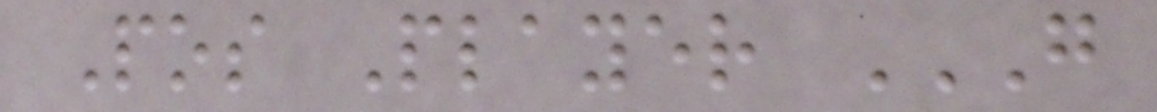Pos Player G
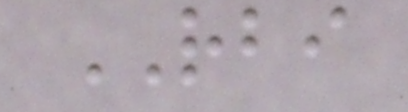RBI
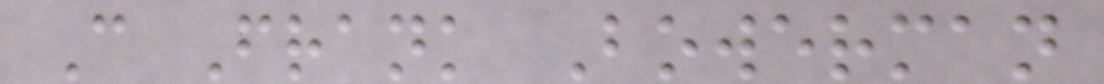C Frank Bowerman
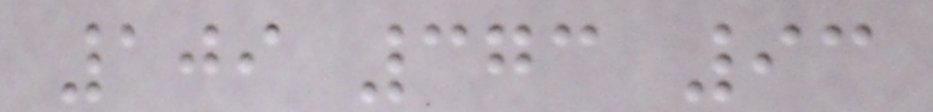109 373 93
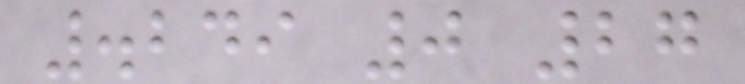.249 0 27
